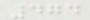474
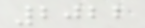2022
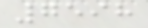7598
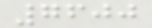7600
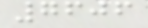7606
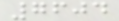7604
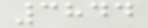3844
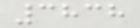3838
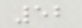52
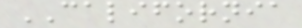CALIFORNIA
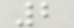2
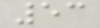53
